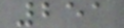251
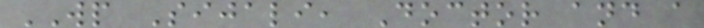WP Sijali, Doctor and a
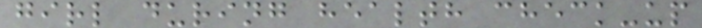girl during health check-up
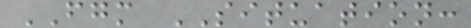FGM SITUATION:
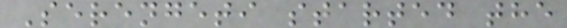Serengeti started the
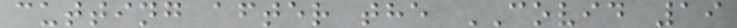cutting after the COVID 19
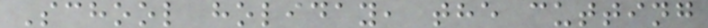School holiday, the cutting
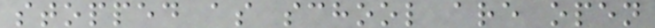stopped as school are open
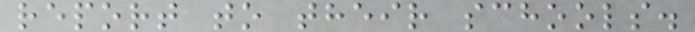report to their schools.
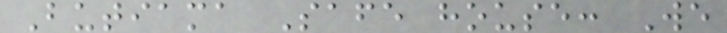Butiama Safe house: We
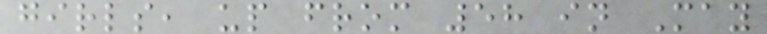girls, up from 58 in May
